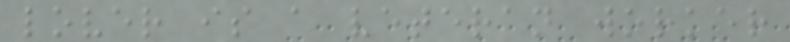lover is a veteran worker
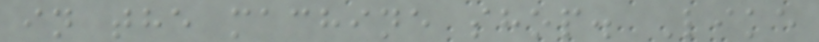in the machine shop. Like
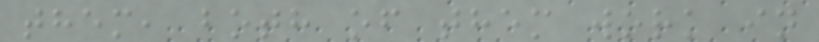them, both of them work in
